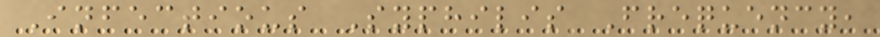Infectious Syphilis Frequency,
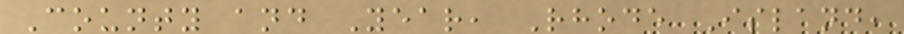County and Year, Rhode Island,
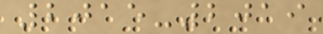2015-2019
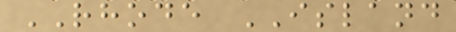RHODE ISLAND
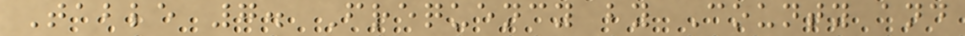Table 7. Frequency by County and
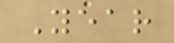Year
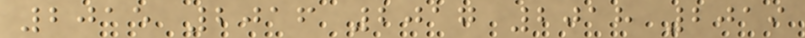2015 2016 2017 2018 2019
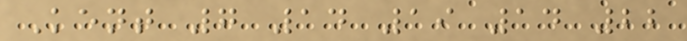Kent 7 14 19 14 22
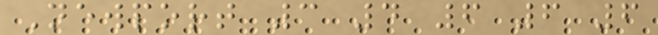Newport 3 4 6 6 6
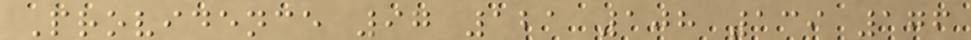Providence 97 121 108 139 176
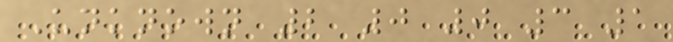Unknown 2 0 0 3 1
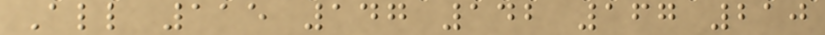All 115 147 142 167 210
